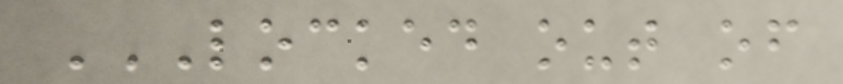LOCKED OUT OF
